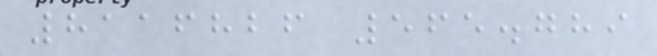8116826 565.789
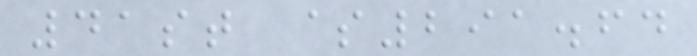41st $291.64
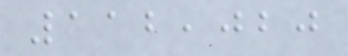112,020
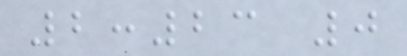2:23 0
